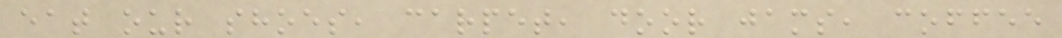eat our shoes, carpet, door jams, coffee
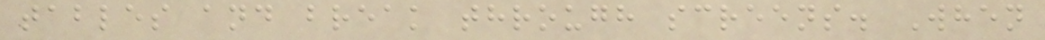tables and break through screens. When
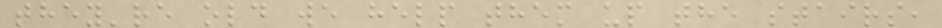they're old we help them up the stairs,
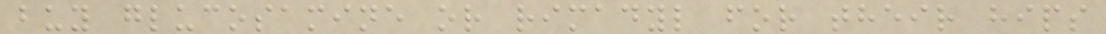buy glucosamine or rimadyl for their hips
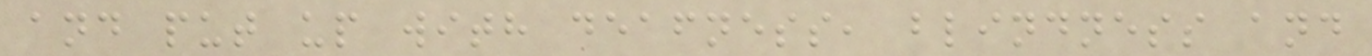and put up with deafness, blindness and
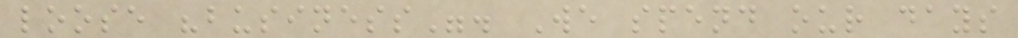loose "business". We spend our days
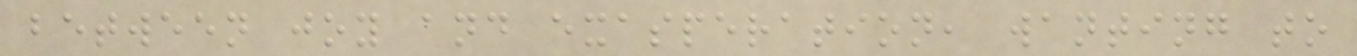between joy and exasperation, wanting to
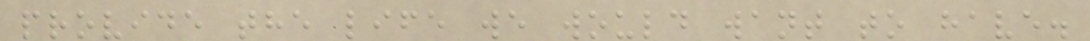provide the life we would want to have.
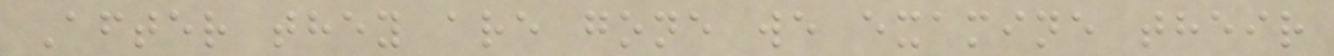After they are gone we examine their
